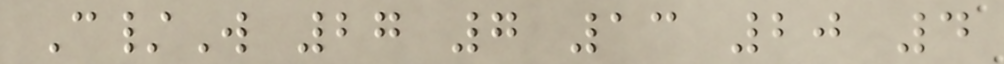C/W 27 7 13 20 4
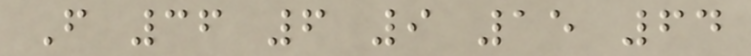F 36 6 9 15 64
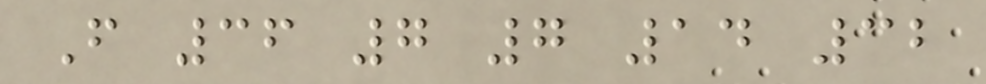F 36 7 7 14 32
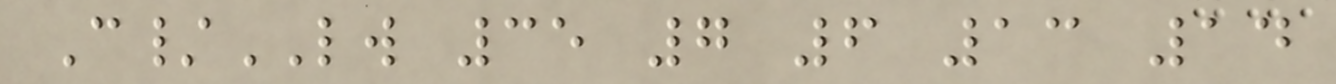C/LW 35 7 6 13 14
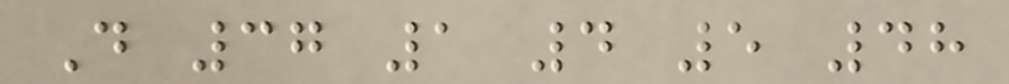D 37 1 4 5 48
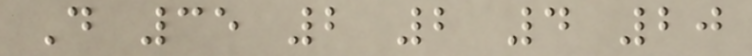D 35 2 2 4 20
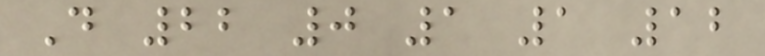D 22 0 1 1 12
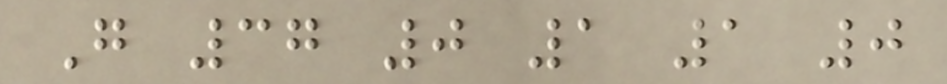G 37 0 1 1 0
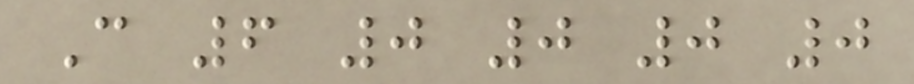C 6 0 0 0 0
